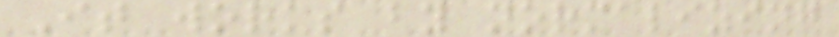It works by normalizing
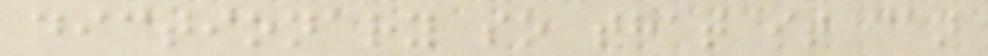dictionary so that it can
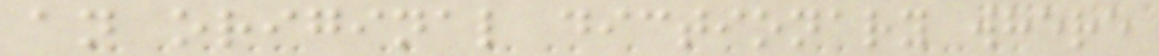an original dictionary where
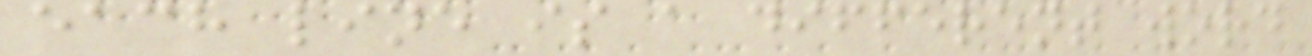each line is a different word
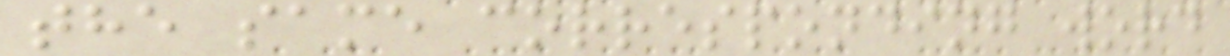the same corresponding word
